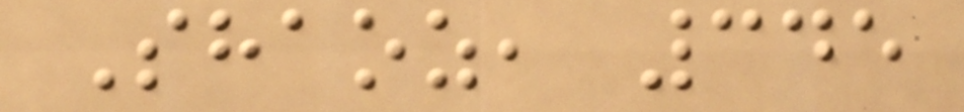Shaoz, 345
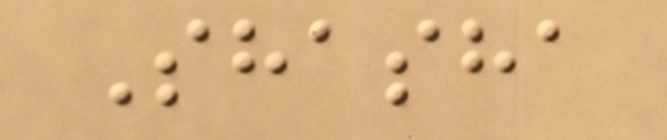Shasha
